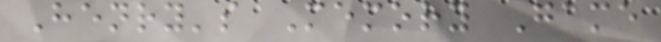Henry's Memory Game
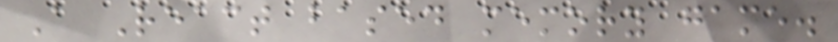A React based memory game.
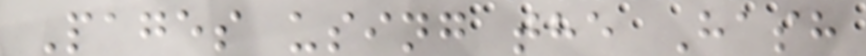Pages using the Hash
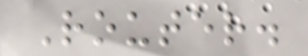Router.
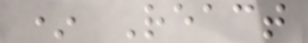* React
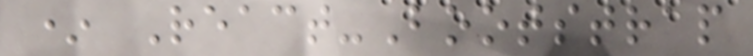* React-Bootstrap
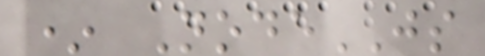* NodeJS
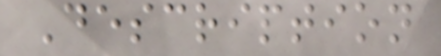Description
